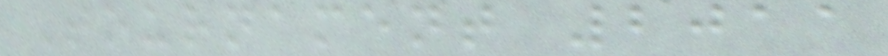Tournament 2011
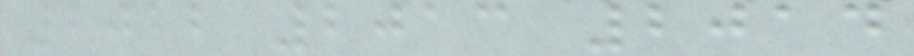2012 2013 2014
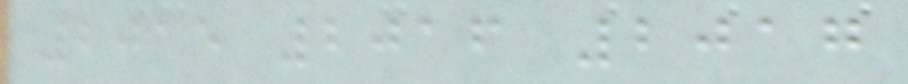2015 2016 2017
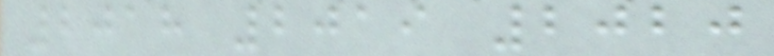2018 2019 2020
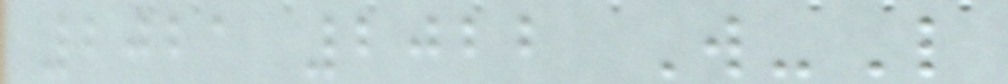2021 2022 W-L
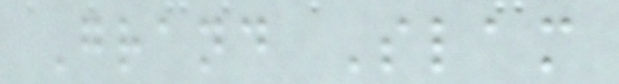Grand Slam
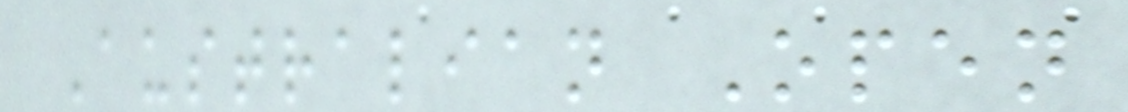Australian Open
